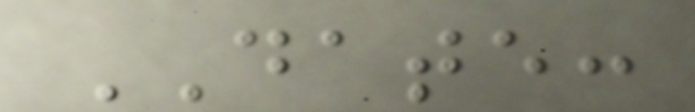DATE:
